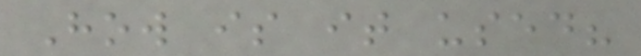How is it used?
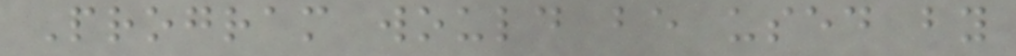Program would be used by
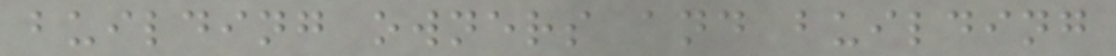building owners and building
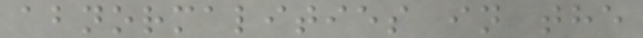abnormalities in the
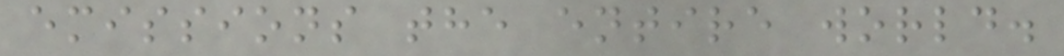emissions the entire world.
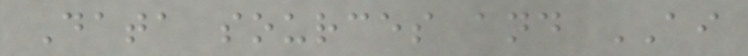Data sources and AI
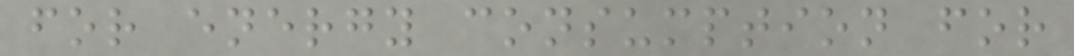for energy consumption for
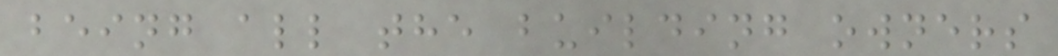being all the building owners
